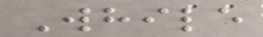While
